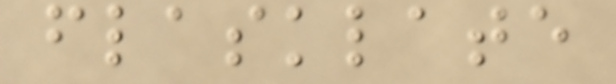flasklate
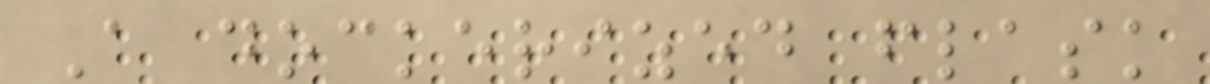A dockerized flask
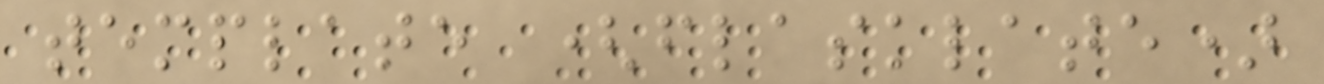template (flasklate)
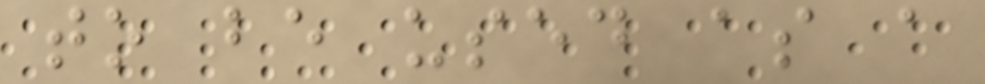to be used as a
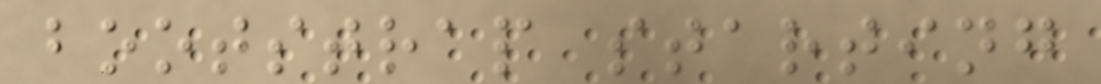bootstrap starting
